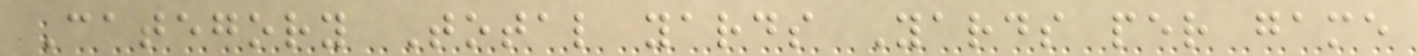Category Total yards Yards per game
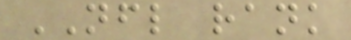NFL rank
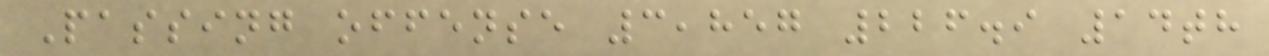Passing offense 3,857 226.9 14th
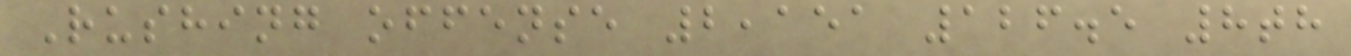Rushing offense 2,151 126.5 8th
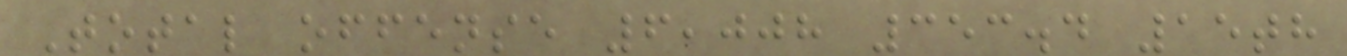Total offense 6,008 353.4 15th
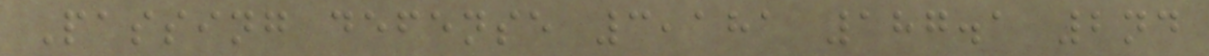Passing defense 3,181 187.1 2nd
